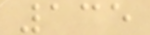135
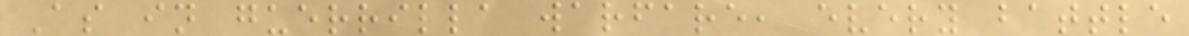As in guerrilla warfare, every battle
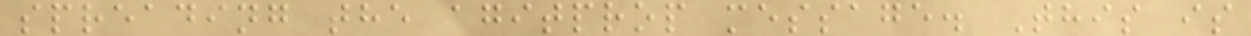spreading the agitprop message. This is
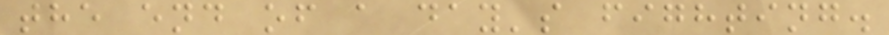the end of a day's fighting.
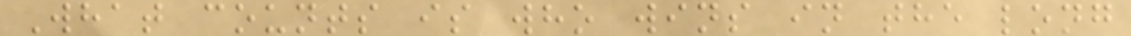What counts is who wins in the long
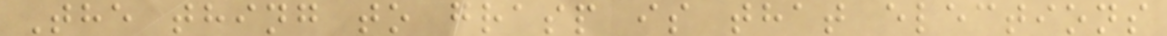The thing to grasp is that elections
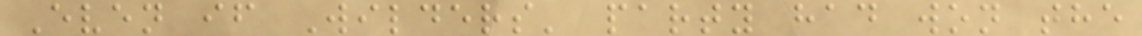Even if Wilders' party had won the
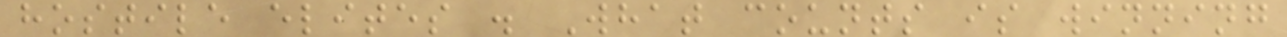hostile elites . What counts is winning
